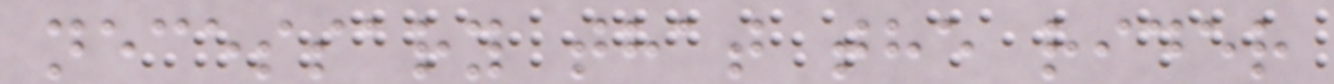necessary that the rider
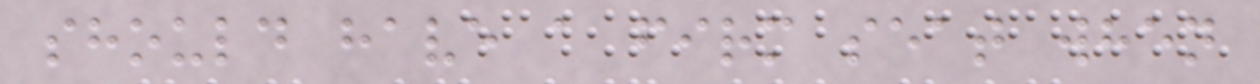should have a firm seat when
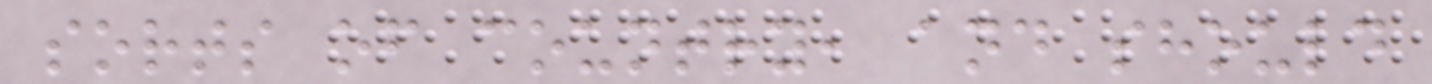sorts of country, and should
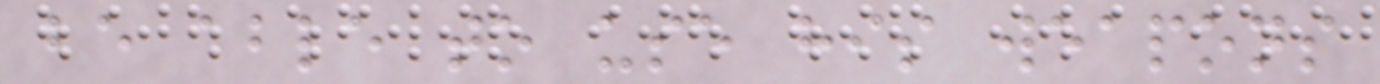be able to use his weapons
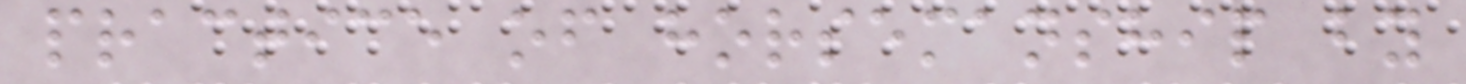practice of horsemanship by
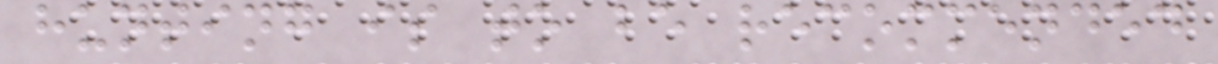hunting is to be recommended
